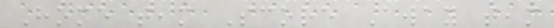Home team Score Away team
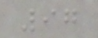97
